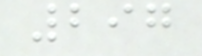297
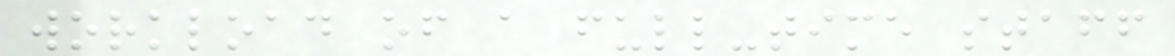workload of a full-time staff
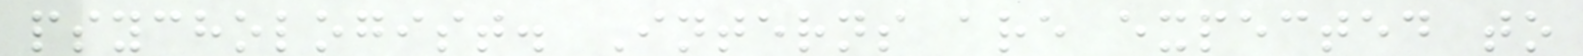psychologist. Interns are expected to
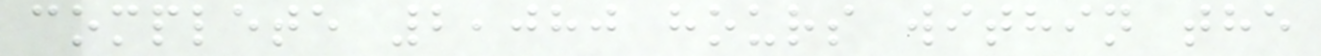complete 2,080 hours within the
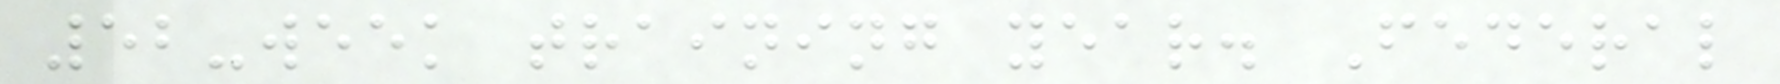52-week training year. Federal
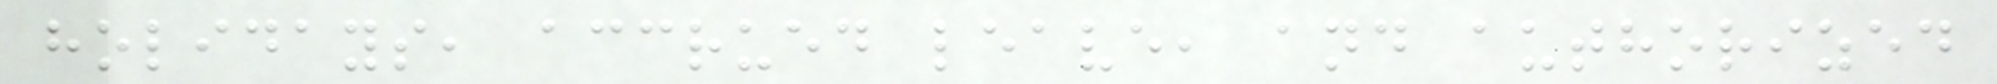holidays, accrued leave, and authorized
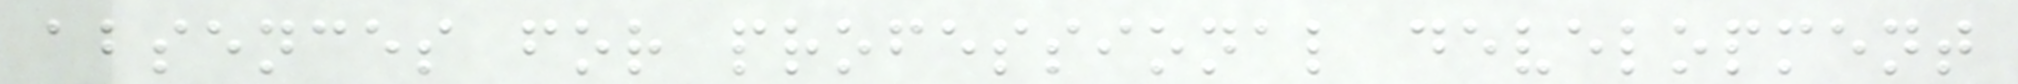absences for professional development
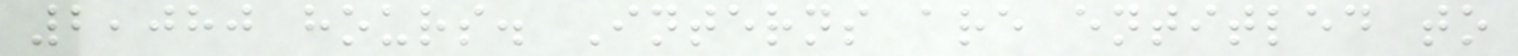2,080 hours. Interns are entitled to
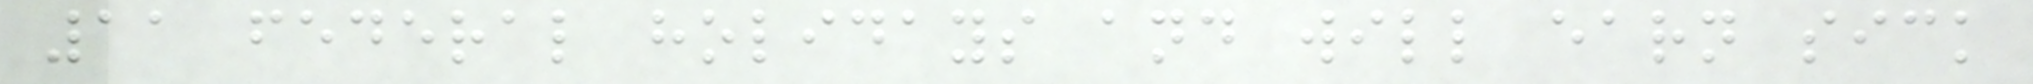11 federal holidays and will earn sick
